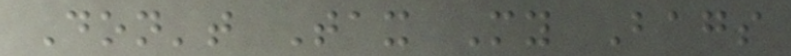Don't Tax My Bags
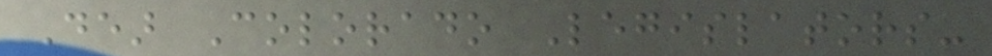Dear Colorado Legislators-
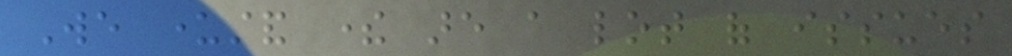We understand there are a lot of issues
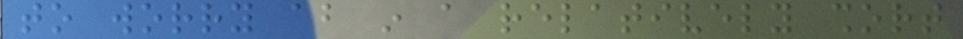to worry about in a relatively short
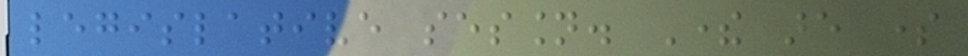legislative session. There are some
